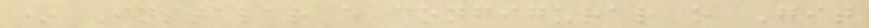* Instalar e configurar o Git
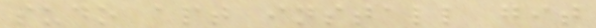sudo apt install git
